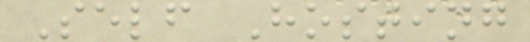Self Hosting
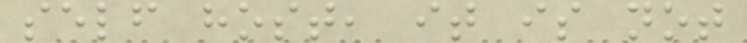self host, it is not
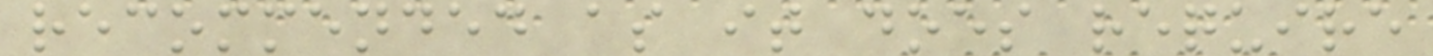recommended as it does require
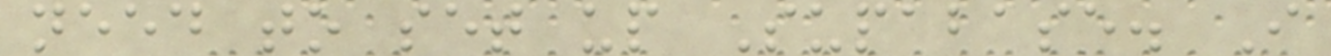need to set up Supabase. I
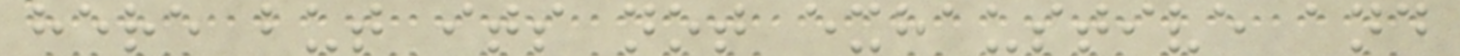here but its not exhaustive and
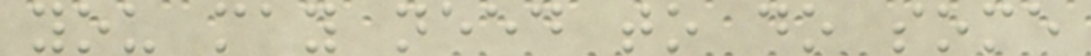you may need to do some
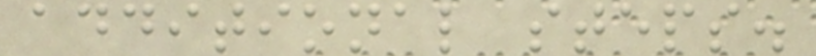additional steps.
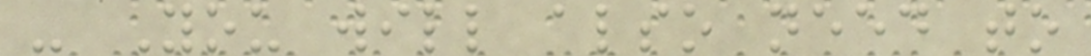- You will also need to
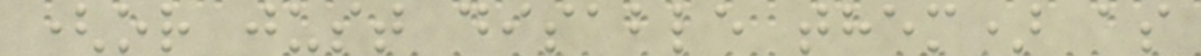(or just disable them) as
